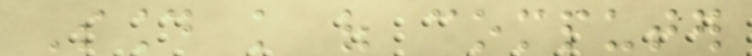Sound knowledge of computer
